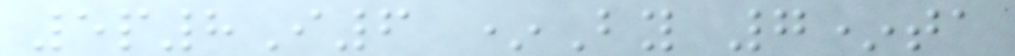5p8I6 *By 7*ta
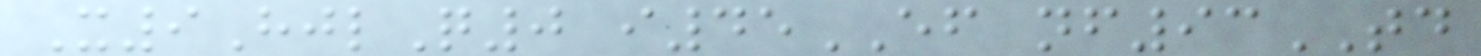X9HjlQ0 i45EF nf93TD
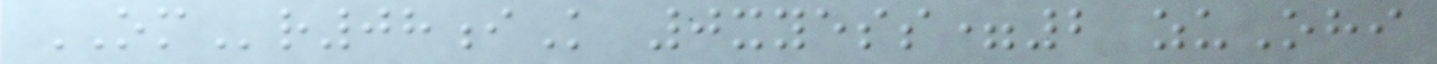OMr08iK 0xyess=2 zuOhi
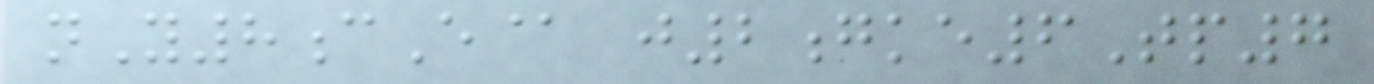nY8cE@ j2gke6Tp7
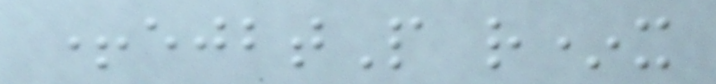+ejbtP r*x
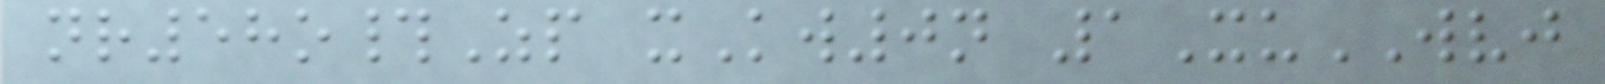nr58o#Zp xKw0n 1XuWVJ
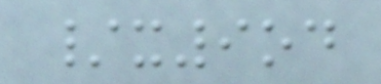/x9od
